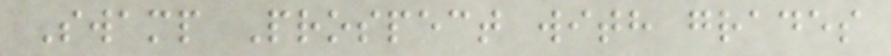Swamp Prospect with grades
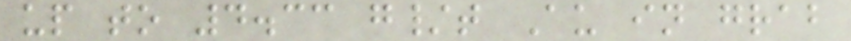up to 4.33 g/t Au in grab
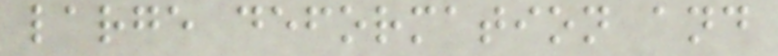large deformation and
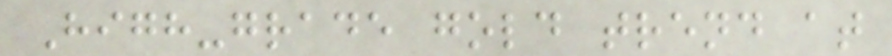High-grade gold trend at
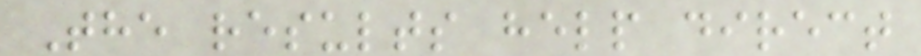The results help direct
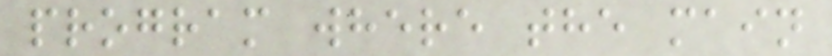program where the main
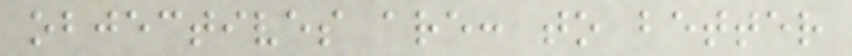objectives are: to better
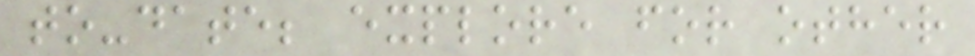to-date; explore for other
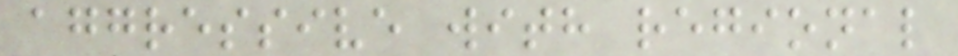aggressive with regional
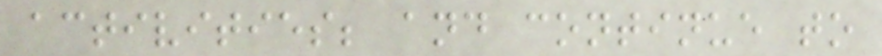activities; and continue to
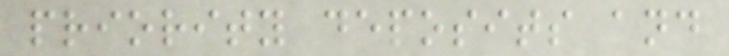priority deposits and
